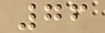76
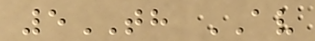5TH AV
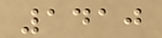1410
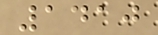1410
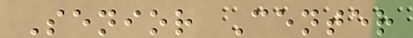Senior Center
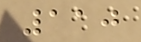110
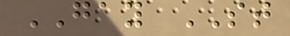GAY ST
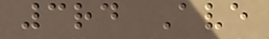3rd Ave
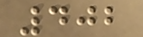402
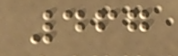467
